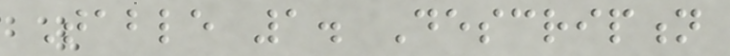Table 1. Description
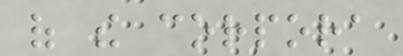of the corpora
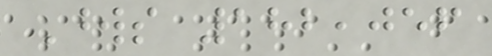Words 182,056
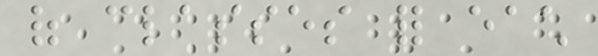of classes for each
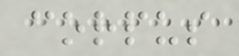corpus
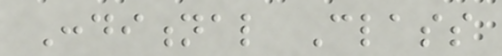Conditional Class
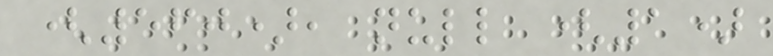(560), null (1)
